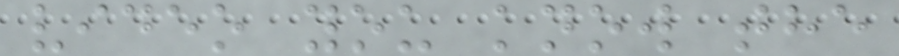video you know the
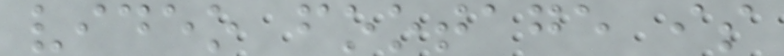video footage is
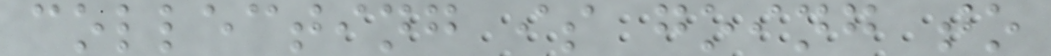collecting is going to
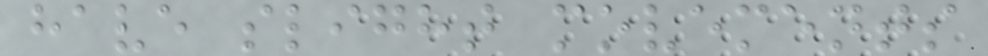have slight movements
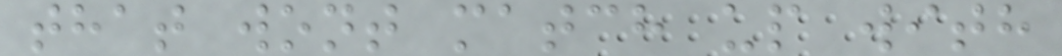that wont match up with
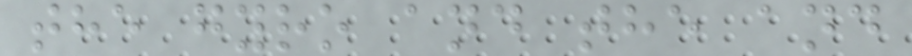the gyro and the and
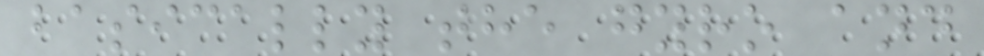basically the gyro and
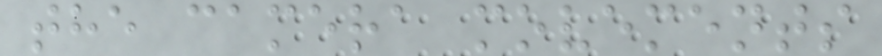the camera movements
